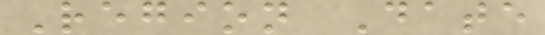Region Date
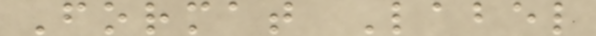Format Label
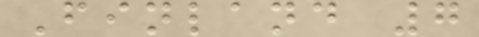Finland 7
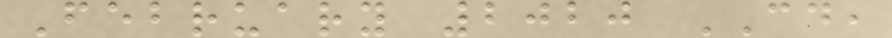February 2020 CD,
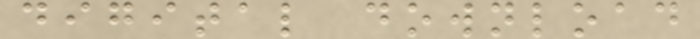digital download
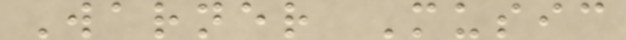Warner Music
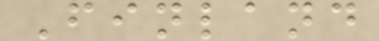Finland
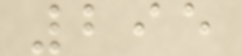295
